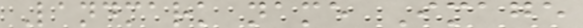Landmark name Image
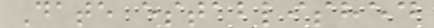Date established
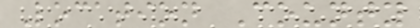Location County
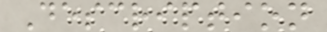Description
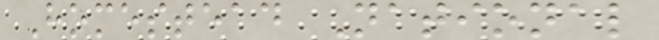Homestead National
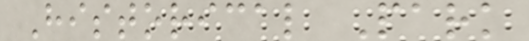Historical Park
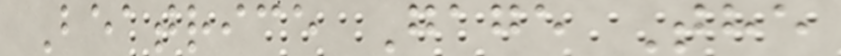Beatrice Gage The
